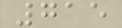715
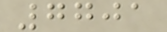7701
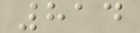814
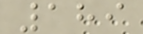189
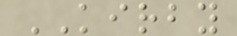KIRBY
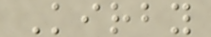Kirby
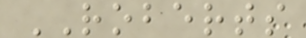ROBERTS
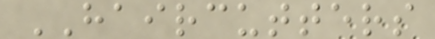HAIRCUTTERS
